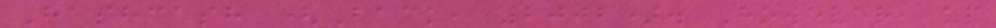Hashcash (Back, 2002). However, up
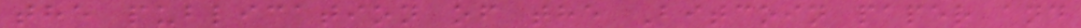the publication of the Bitcoin paper and
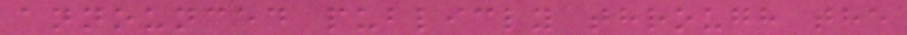announced publicly through the
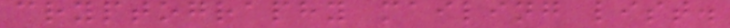cryptography mailing list.
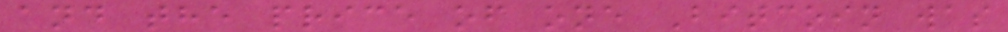and the price of one Bitcoin was
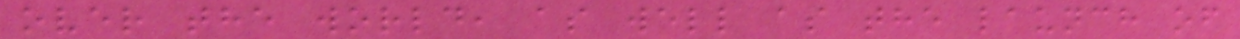over the world, as well as the launch of
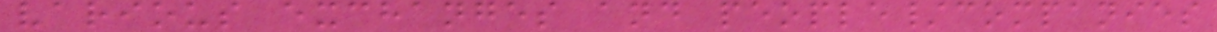various exchanges and people/companies
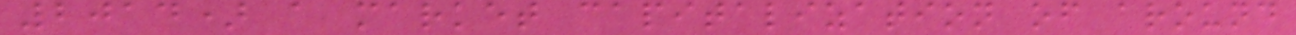2014) a market capitalization of around
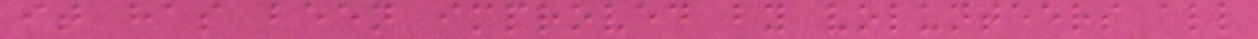it has been improved by volunteers all
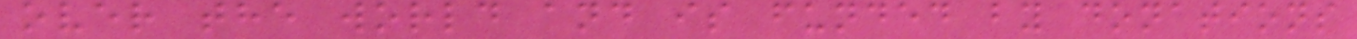over the world and is funded by donations
